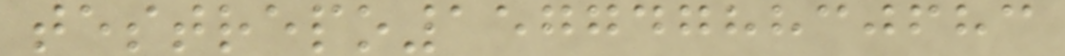testrepo1577478830683
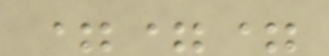===
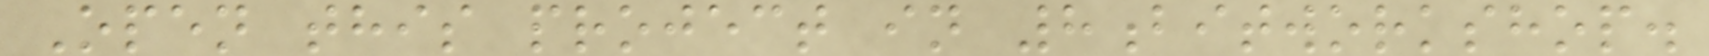Open this project in 8bitworkshop.
